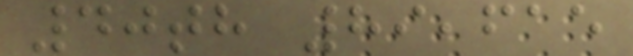40th 89,615
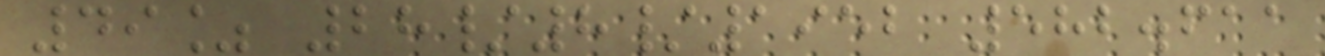49% 28/8/1952 582.611
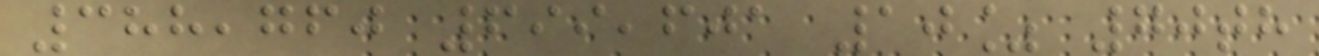388,760 699,601 10% 70th
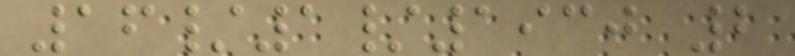16/1/1930 2
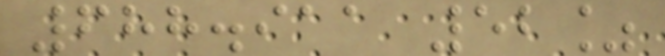688.911 52%
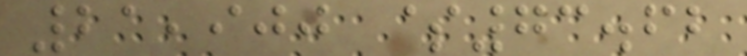21,900 $73.62
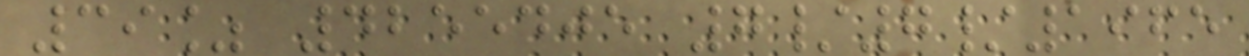39% 4255405 7/7/1965
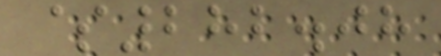$282.08
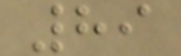89
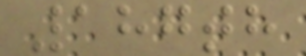187th
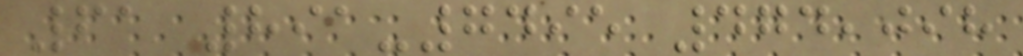61 891-7495 474,098
